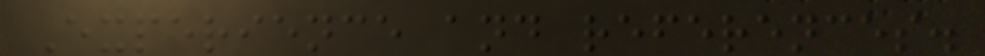Experience and references.
